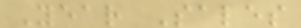Year Sales
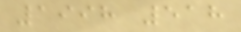1998 518
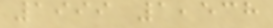1999 1,538
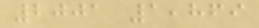2001 1,869
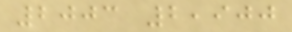2003 2,900
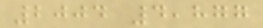2004 4,877
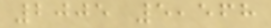2005 5,568
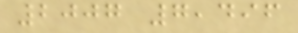2007 7,496
